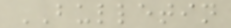BULLETIN
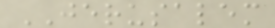JERUSALEM
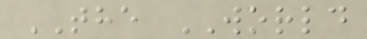THE WORLD
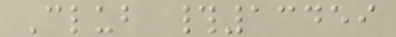Club #13459
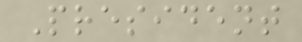President
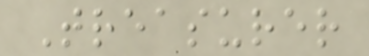Treasurer
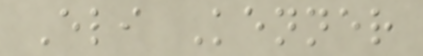Eli Kenner
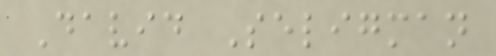David Seligman
